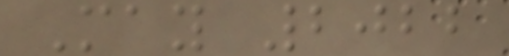May 2022
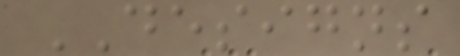DESIGNS
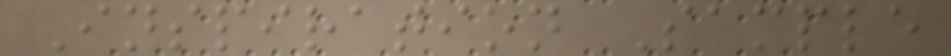Inspiration Sample
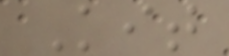Kit
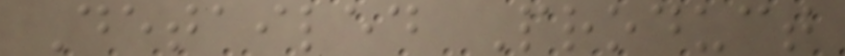Detailed Product
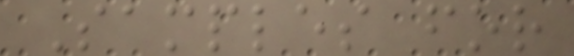Samples for
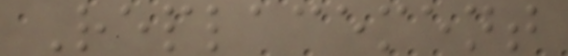Replacement
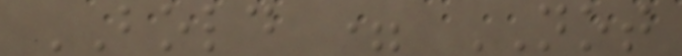BOLD = NOT
